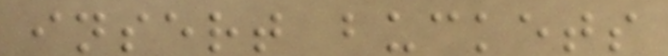insert buckets
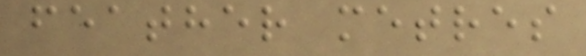feather metres
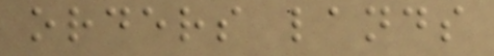orders lands
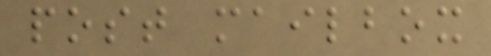post mailbox
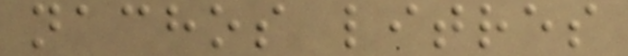nachos litres
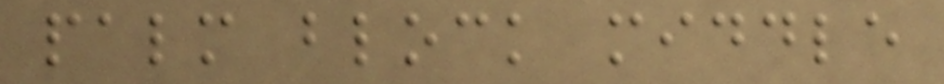palm block middle
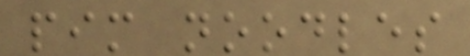pim noodles
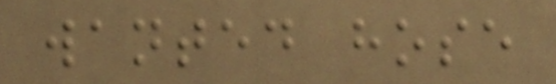wanted hose
